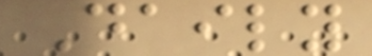Daily
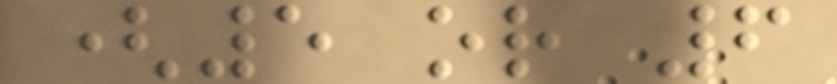(5 or 6
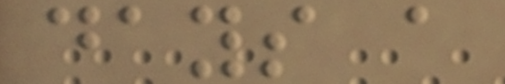days a
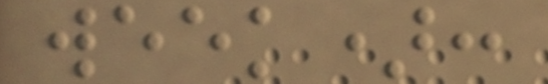week):
